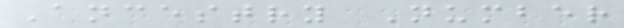Ancestry Number
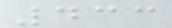433
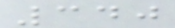340
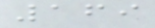169
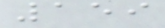159
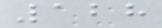128
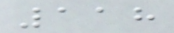118
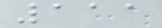111
